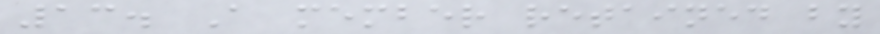13. A member retained by
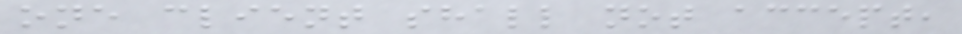one client shall not accept,
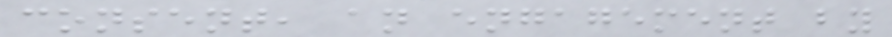consent, an engagement by
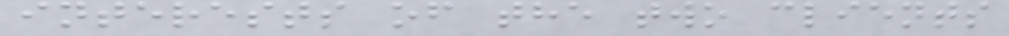interests of the two clients
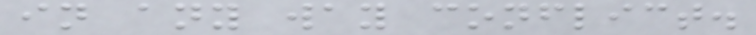in any way conflict.
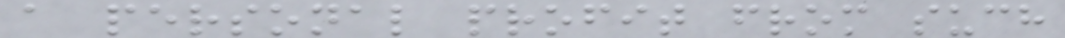a personal profit from such
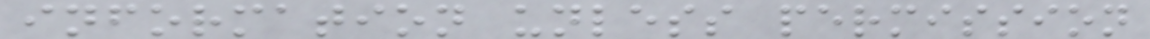information unless permission
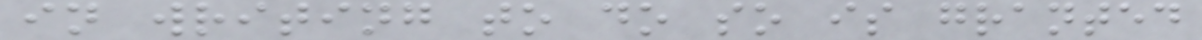in writing to do so is granted
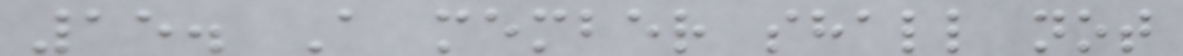15. A member shall not
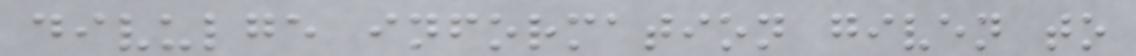divulge information given to
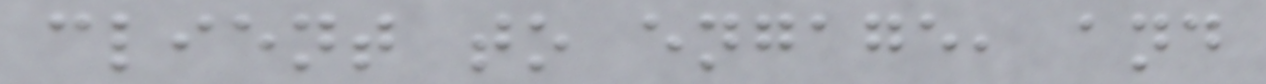client to engage, and
